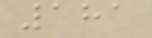181
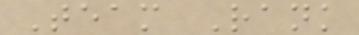Team Rank
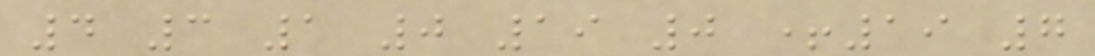4 3 1 0 19 0 +19 7
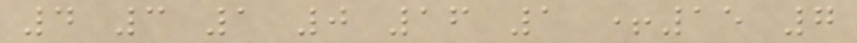4 3 1 0 16 1 +15 7
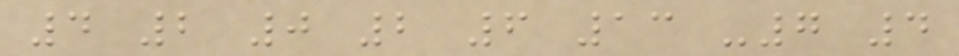4 2 0 2 6 13 -7 4
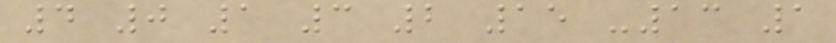4 0 1 3 2 15 -13 1
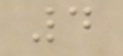4
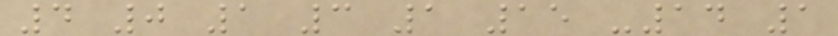4 0 1 3 1 15 -14 1
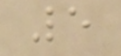5
